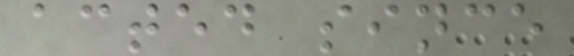acted since
